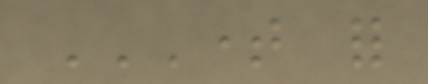TIME FOR
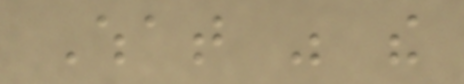What was the
